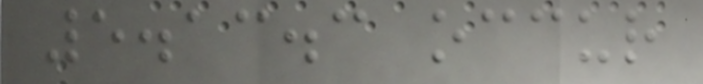5.13.3 occur
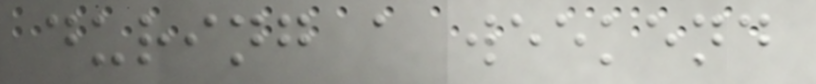during a weekend
